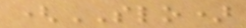(SLO)
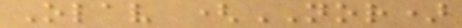Olav (NOR)
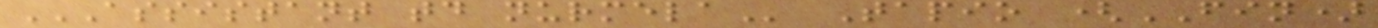ASSISTANT TD NURMELA Tapio (FIN)
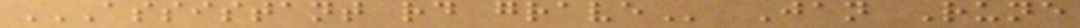ASSISTANT RD GRAVE Jan Rune
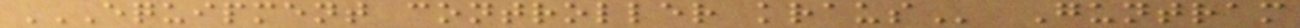EQUIPMENT CONTROLLER KRAUS Guntram
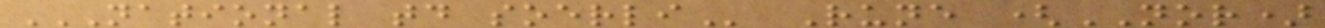NATIONAL TD SOERLI Rune (NOR)
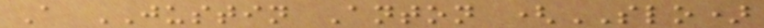A JUSTIN Anton (SLO)
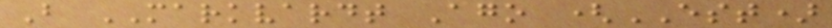B MARKVARDT Ago (EST)
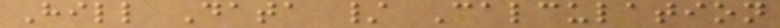Hill Data / Calculation
